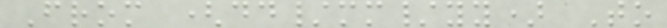From (dd/mm/yy) To
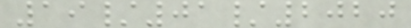19/01/2020
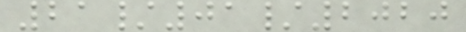21/01/2020
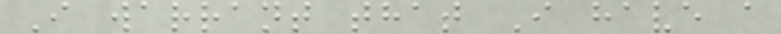I warrant that I have a
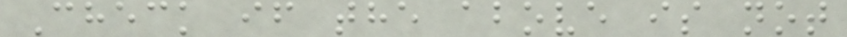Check if the above is not
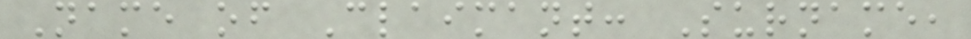Name of Claimant: Surname,
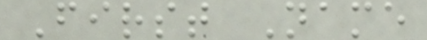First Name
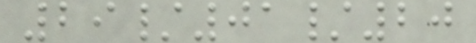29/01/20
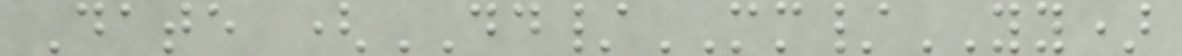Date (DD/MM/YY)
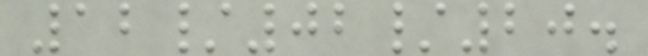12/02/20.
